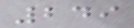249
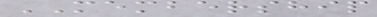MEMBERSHIP
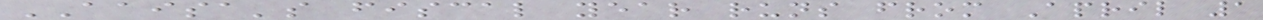AAISA's fiscal year runs from April 1
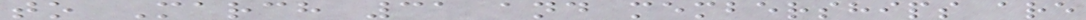to March 31 and memberships are
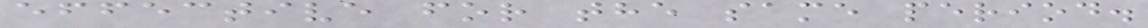effective for the same period.
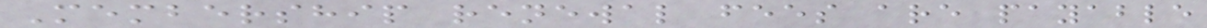Membership renewal fees are payable
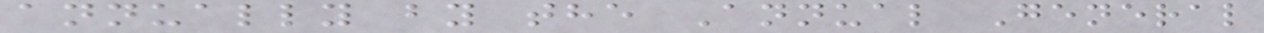annually by the Annual General
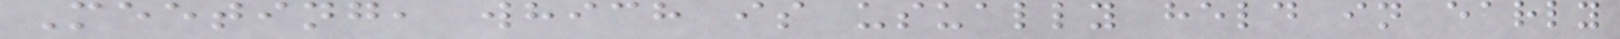Meeting, which is usually held in early
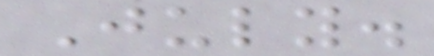July.
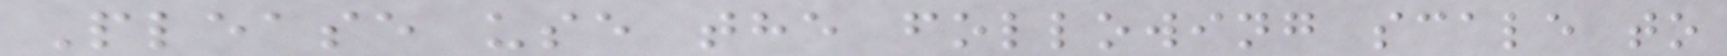Please use the following scale to
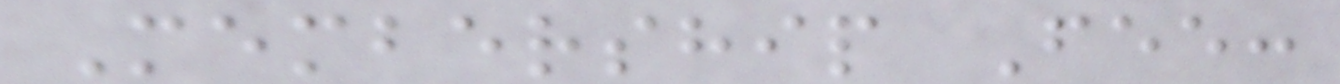Membership Fee:
